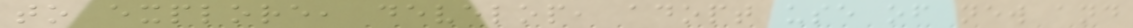to explore, develop, adopt use of new and
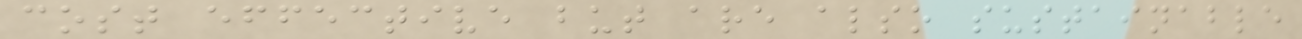cost effective but are also sustainable
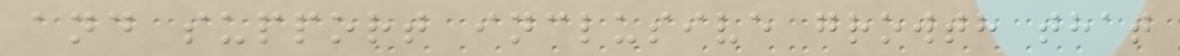and support inclusive growth that
